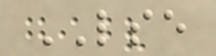LSE
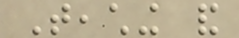Teaching and
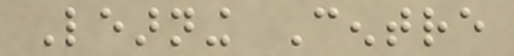Learning Centre
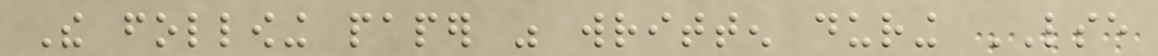The following paper was written during LSE
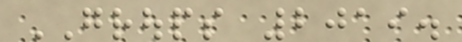GROUPS 2019.
